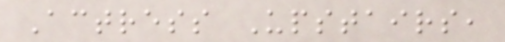Actress Upstairs,
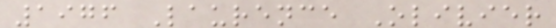1976 Laurence Olivier
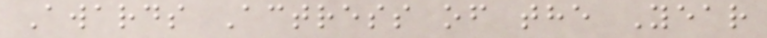Awards Actress of the Year
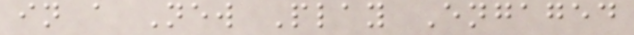in a New Play Engaged
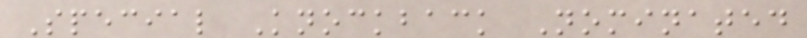Special Knockback Nominated
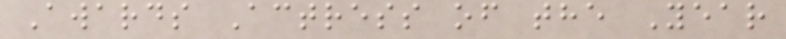Awards Actress of the Year
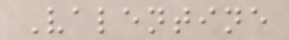Valentine
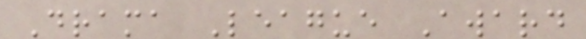Drama League Award
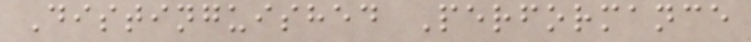Distinguished Performance
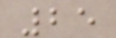25
